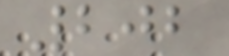202
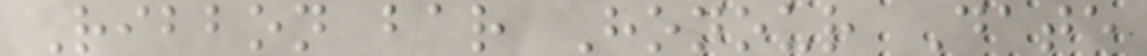Ribbon bar Honour Date
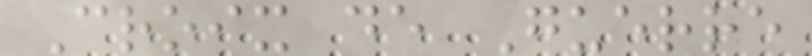Croix de Guerre
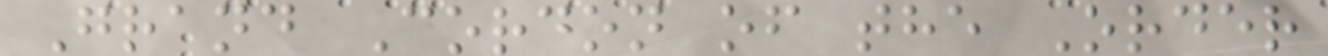Grand Cordon of the Order
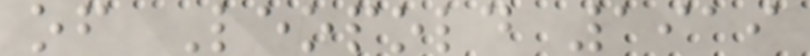of Leopold 1919
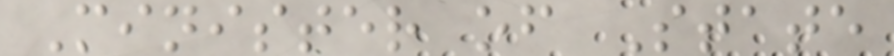Minister of State
